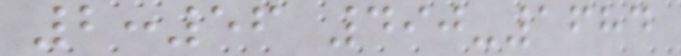2:56 490-1684
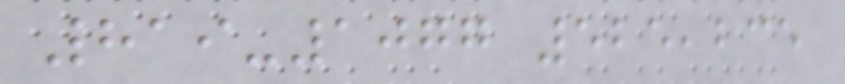819-1077 525,235
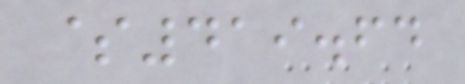$419.64
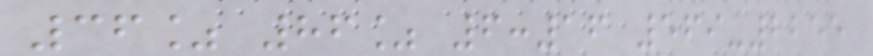36% 86% 6:16 569-2255
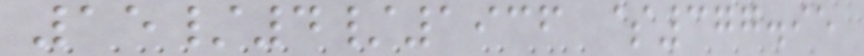15/4/1936 $377.95
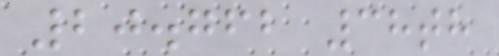20.762 38th
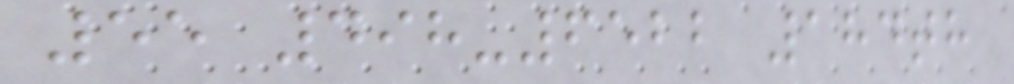55 498-6522 184th
